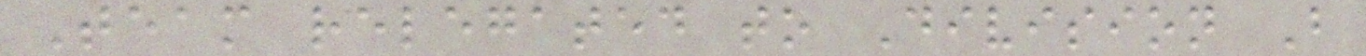Team relegated to Division B
